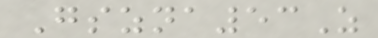Gszna53Z
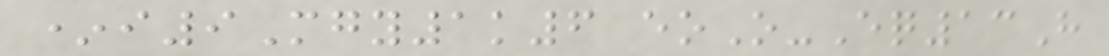*i9Mgy1k6 eoO-Eq13H
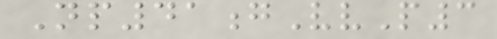Np41gVvP3
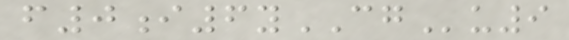f0i6yCGu9
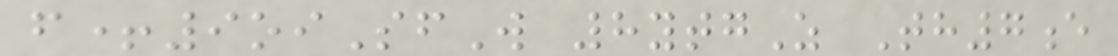f+9oiSfW 8ytgZ Th7e
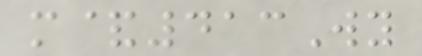m&413Wy
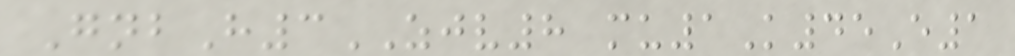GnbH3ZJV8 mu1K45E1
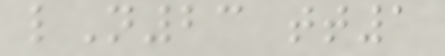lN23 tt1
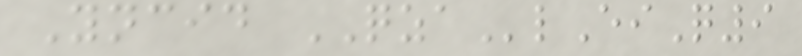Yncid QZAlEiQ9
